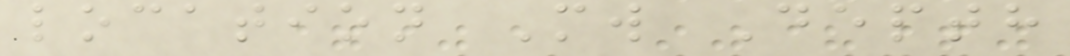location Mw Depth
